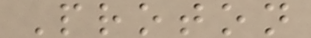Proton
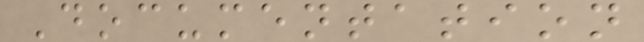Documentation
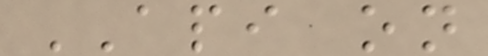API on
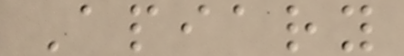Apiary
